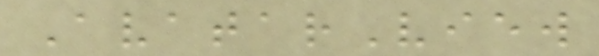AvatarView
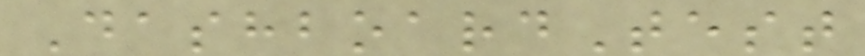DashboardTest
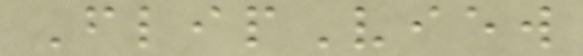FlipView
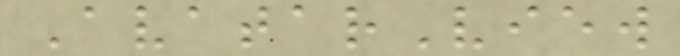AvatarView
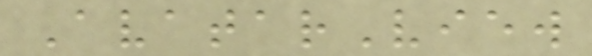AvatarView
